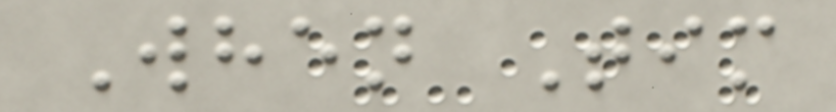When Tim
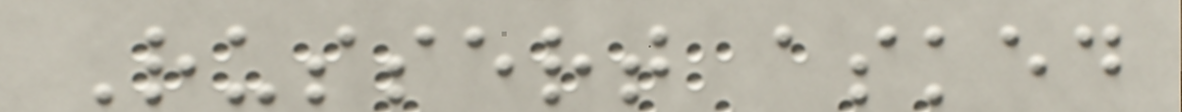Russert asked
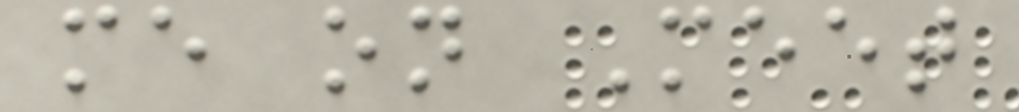me on Meet
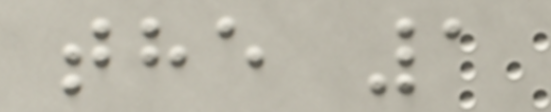the 1
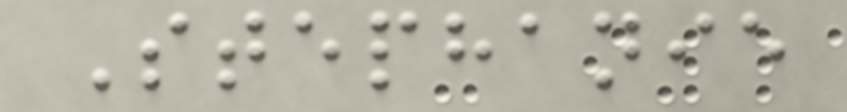Stephanie
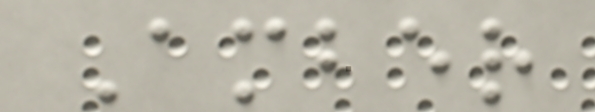Amber
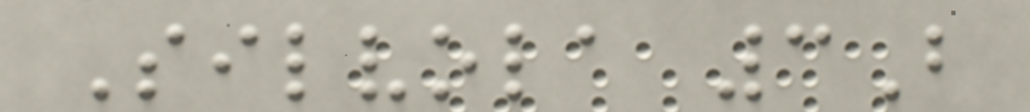Silvola 3B
